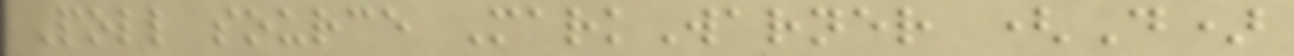Poll source MarkWarner (D)
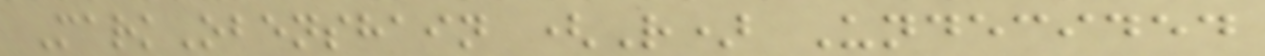MarkObenshain (R) Undecided
